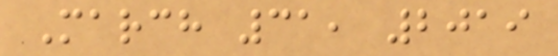March 31, 2019
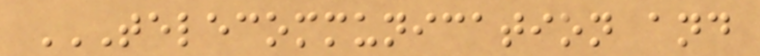TELECOMMUNICATION AND
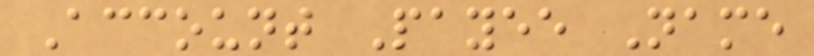Account Payee Name
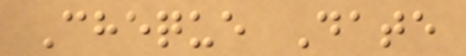Cheque Date
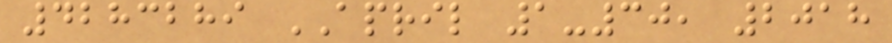4283289 APRIL 1-30, 2018
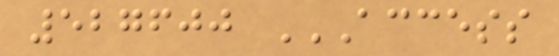527600 ACCESS
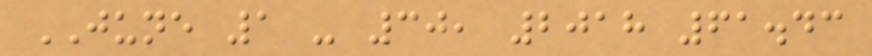JUNE 1 - 30, 2018 61.43
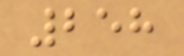258
